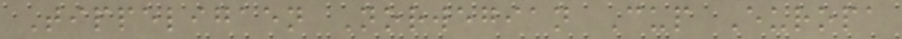Tippeligaen Norwegian Cup Europa
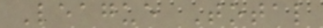League Total
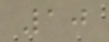10
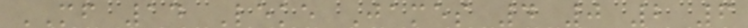MF 14 Leke James 4 0 2 6
